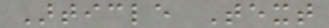Article Text
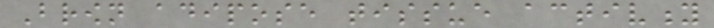Brown adipose tissue activity
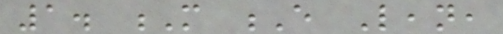1. M E Lean,
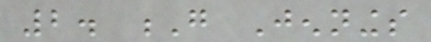2. G Jennings
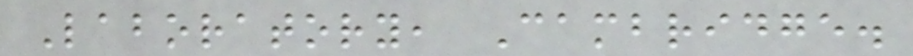Laboratory, Cambridge.
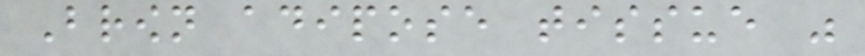Brown adipose tissue was
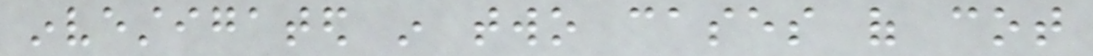investigated in two cases of cot
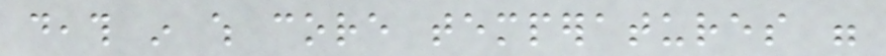death in which core temperatures were
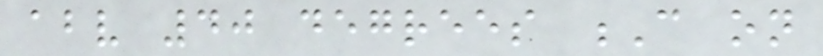above 40 degrees C on
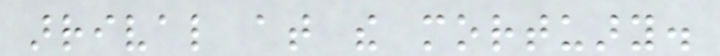arrival at the mortuary.
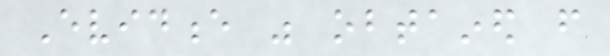Evidence was obtained from
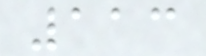113
